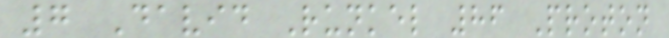7 David Runkel 86 Proton
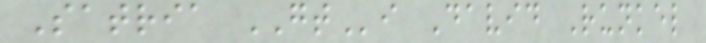Satria GTi David Runkel
